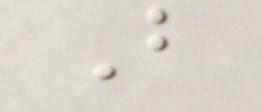B
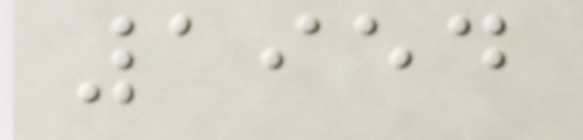1954
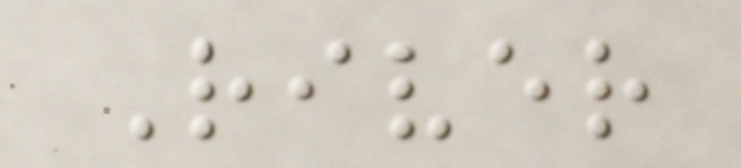River
